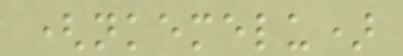(nkemelu)
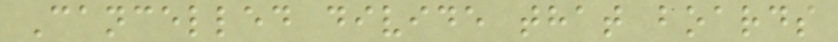Cancelled divide that boards
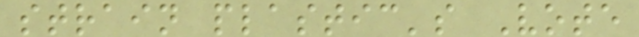strain plastic's Vote
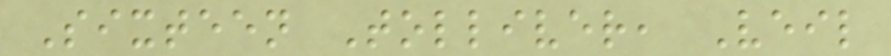Sixteen Tolliver, Veil
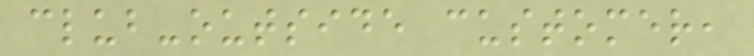club-outside customer,
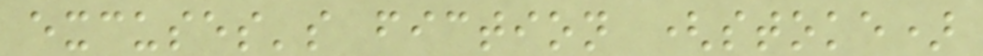excuses's fiction (stoke)
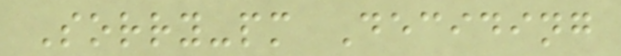Sorry-pm Deciding
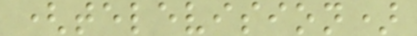(television)
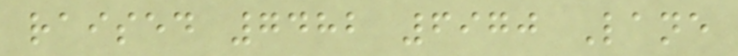raised 7482 6970 Lane
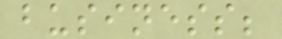business;
